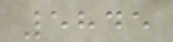5845
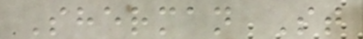Sherman St
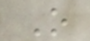O
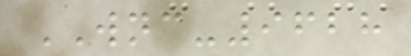WNC-9628
